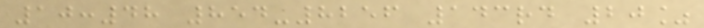10:48 854-8256 143rd 20%
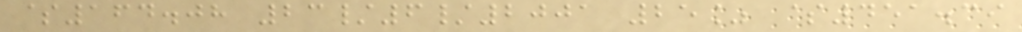$164.08 23/6/2001 25% $451.39
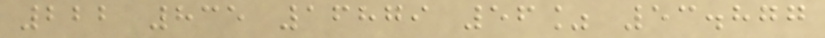222 835 16879 56% 53.877
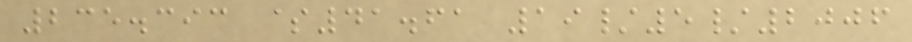235.393 $41.61 19/5/2006
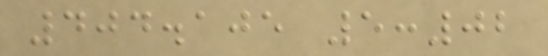404.105 5:02
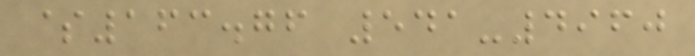$163.76 541-4960
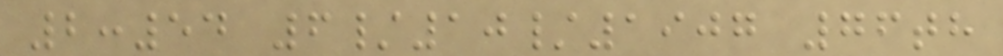2:54 6/10/1907 76th
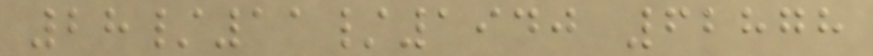28/11/1940 62878
